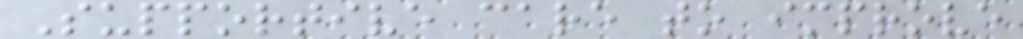Supportive care to improve
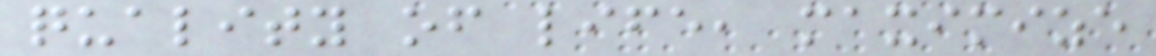quality of life, maximize
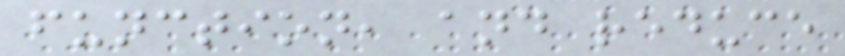function, and reduce
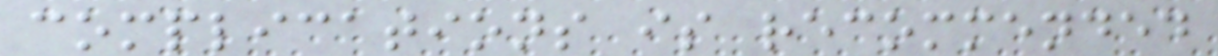complications is recommended
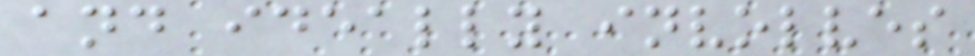and ideally involves
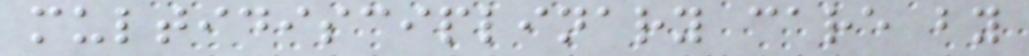multidisciplinary care by
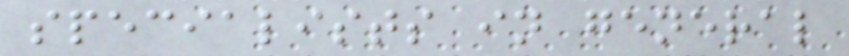specialists in general
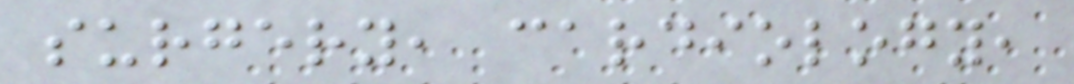surgery, cardiology,
